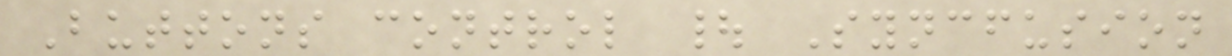Buttons control | Syncfusion
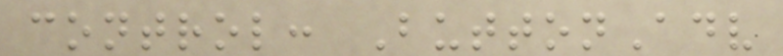control: ButtonAdv
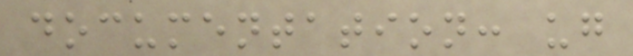documentation: ug
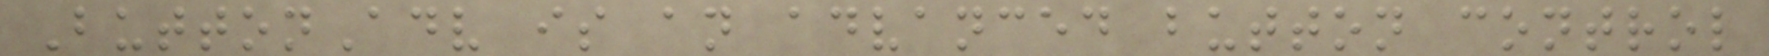ButtonAdv is an advanced button control
